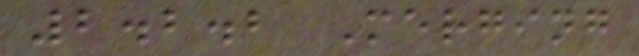2.2.2 Merging
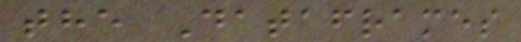the Dataframes
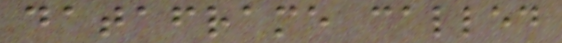dataframe called
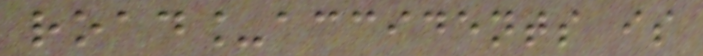road_accidents is
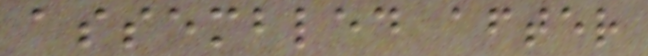assembled after
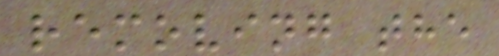removing the
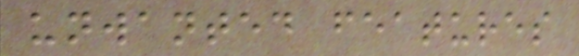unwanted features
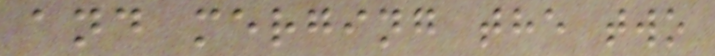and merging the two
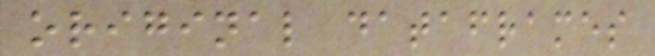original dataframes
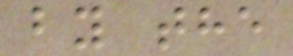by the
